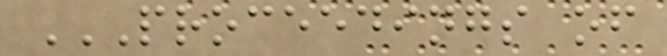PROCEEDINGS OF
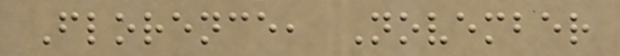Florence, November
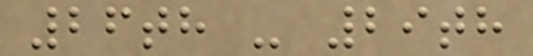26th - 29th
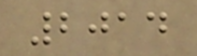2014
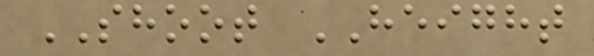SHOOT HEIGHT
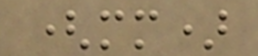(mm)
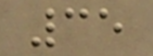35
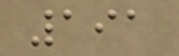191
